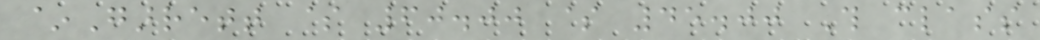~Garrett $ 60.00 $ 45.00 This class
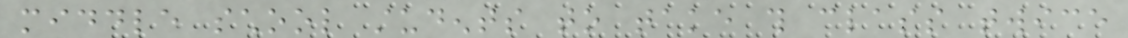middle school students to take this class twice
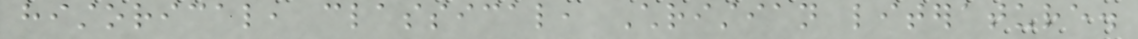historical, classical, Christian literature.
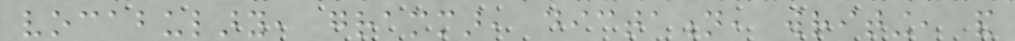vocabulary, grammar, dictation, writing, and
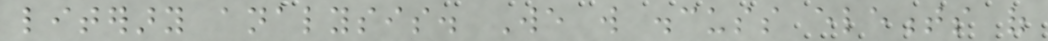literary analysis. We will discuss elements of
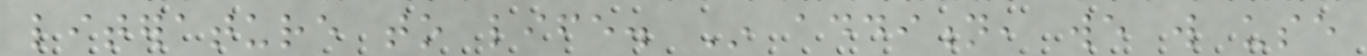literature to life. In addition, we will use
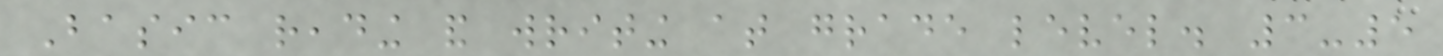Basic reading and writing at grade level. 3-5
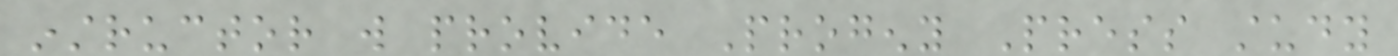instructor will provide Progeny Press study
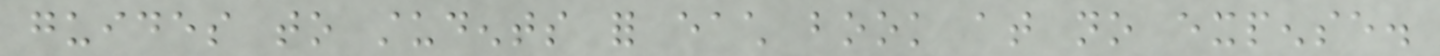guides to students for each book at no expense.
